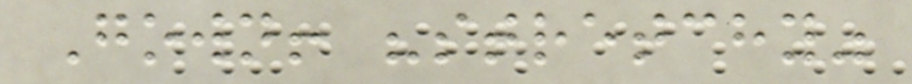Gown! "stretchy"
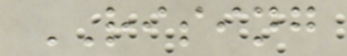RISING
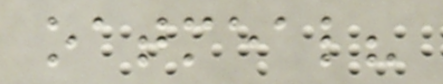oatmeal?
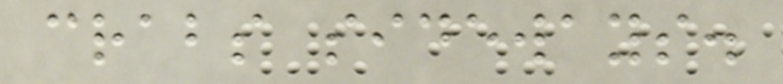crabs sideways.
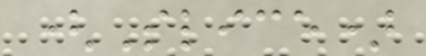(Slice)
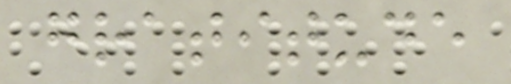gratitude
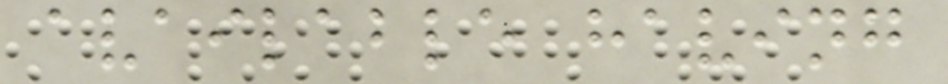available having
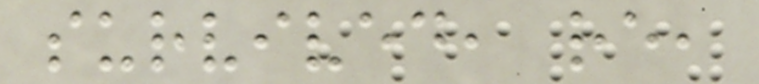survived, re,
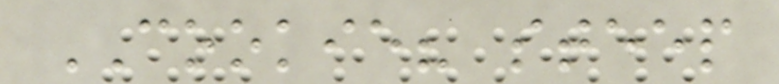COOKIE? steep
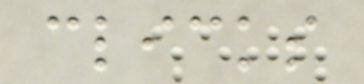clicks
